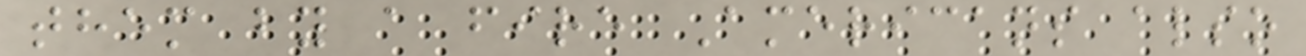them by a fire Americans also
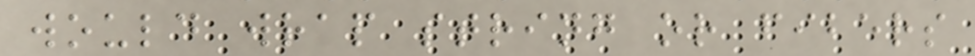would wrap string or fibers
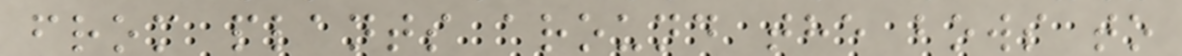from plants around the bows to
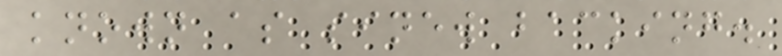known as sinew backing.
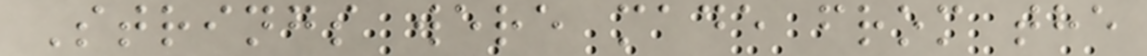Strings were made from the
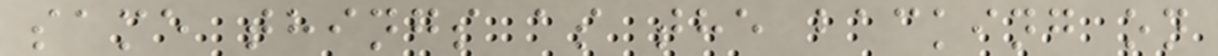same things as the backing on
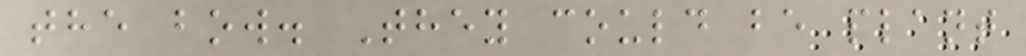the bow. They could be plant
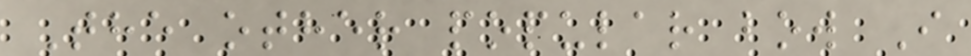The other popular bow I
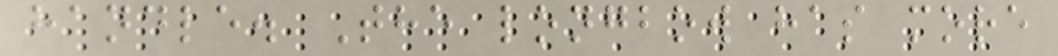handle. The longbow has more
